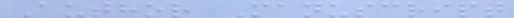Author Manuscript
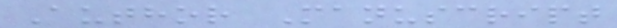Author Manuscript
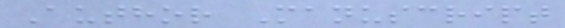Author Manuscript
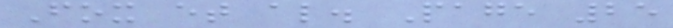Fox et al. Page 25
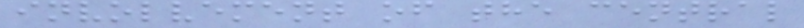involvement of the central
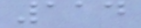114
